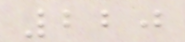220
